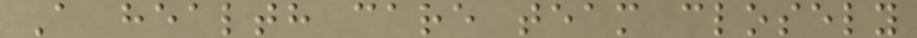A health care team closely
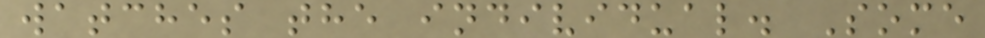watches the individual. Some
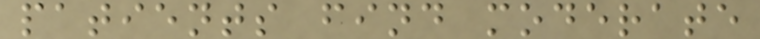patients find moderate
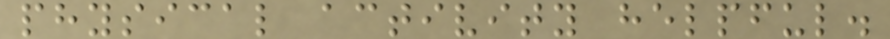physical activity helpful.
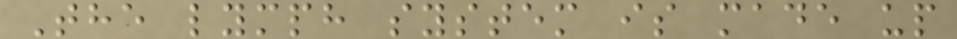The lymph system is made up
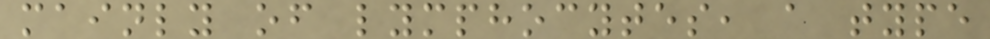mainly of lymphocytes, a type
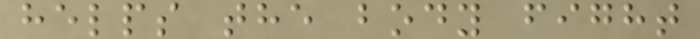helps the body fight
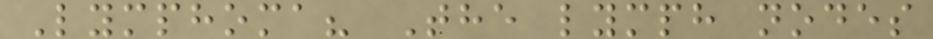Lymphoma? The lymph nodes
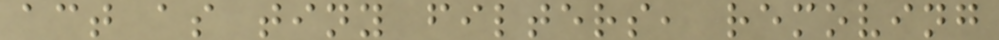act as tiny filters, removing
